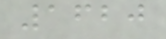1620
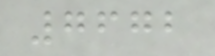7672
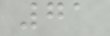71
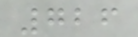726
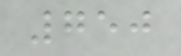750
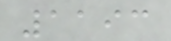1193
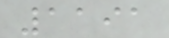1191
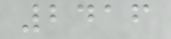2416
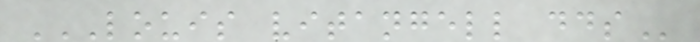LOUIS VITANGELL DDS
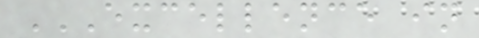EXCELLENCE IN
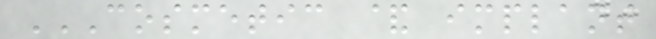COSMETIC & IMPLANT
